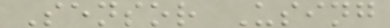Sensor Using
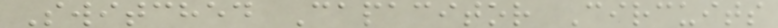Switched Capacitor Circuits
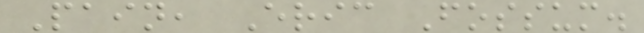Pain, Eric Fossum.
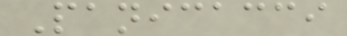Panicacci
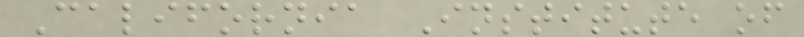California Institute of
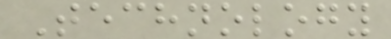Technology
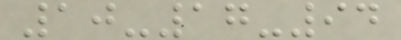10-17-94
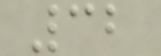32
